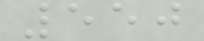550
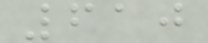610
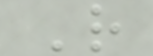R
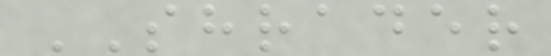SHRADER
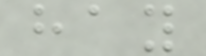hay
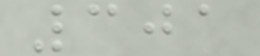301
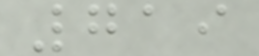719
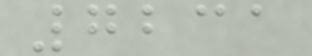7231
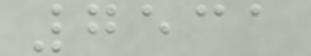7531
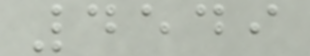4549
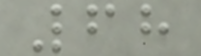68
